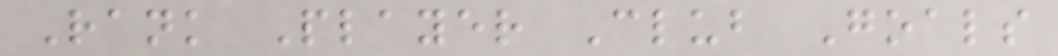Rank Player Club Goals
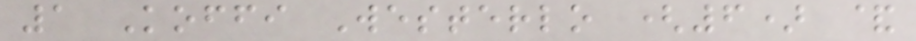1 Koffi Westerlo (6) &
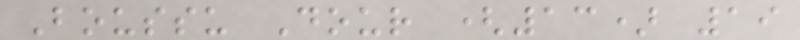Boussu Dour (13) 19
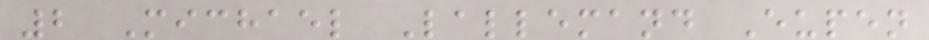2 Michael Lallemand Eupen
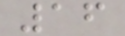16
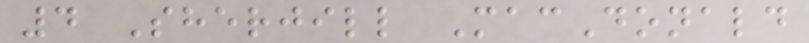4 Sherjill MacDonald
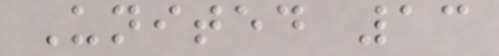United 13
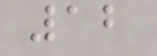12
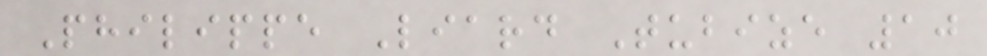Philippe Liard Tubize 10
